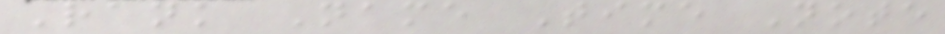Rank Name Time Note
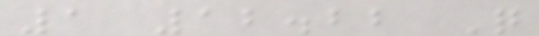1 12.22 Q
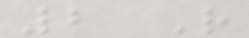2 R
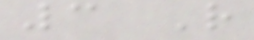3 R
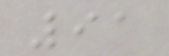91
